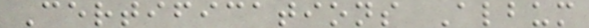Certifications Album
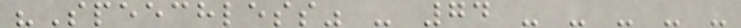"Speechless" - 74 - - - - -
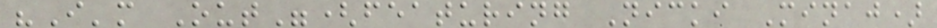"I'm Out"(featuring Nicki Minaj)
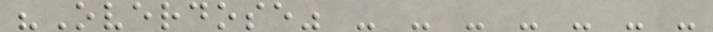"Overdose" - - - - - - -
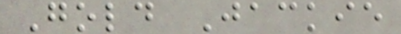Gold Jackie
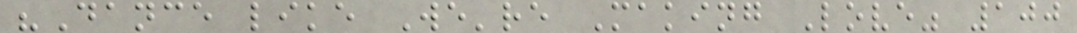"Dance like We're Making Love" 100
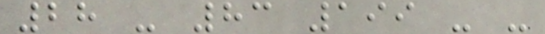28 - 83 199 - -
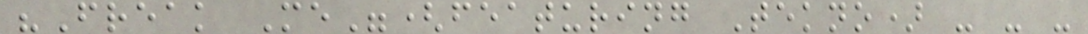"Freak Me"(featuring Tekno) - - -
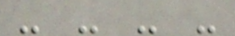- - - -
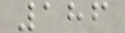186
